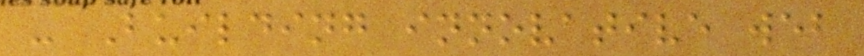- Building innovative web
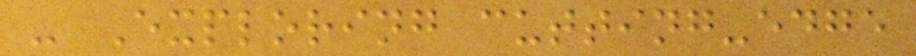- Exploring cutting-edge
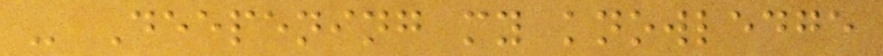- Deepening my knowledge
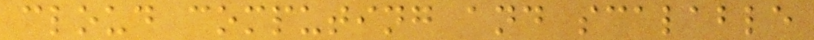cloud computing and scalable
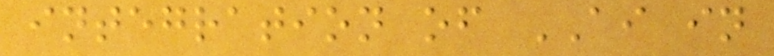integration of AI in
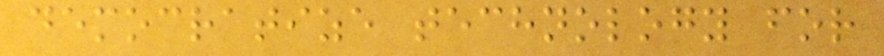democratize technology for
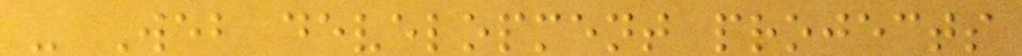- Web development projects
